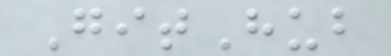GitHub
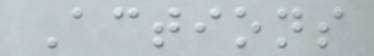Actions
